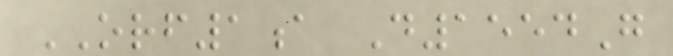ORF1a D1554G
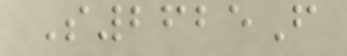S2625F
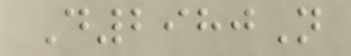D2980N
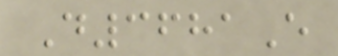D3681E
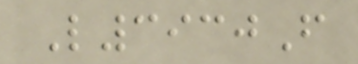L3930F
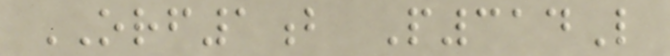ORF1b P314L
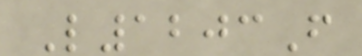L1203F
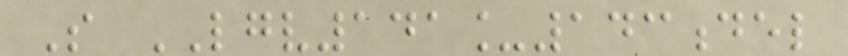S LGV141_143del
